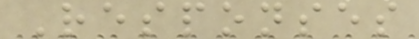Responses
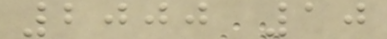2000 10
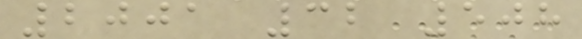2001 32 508
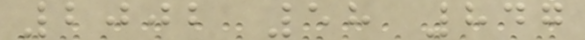2002 58 847
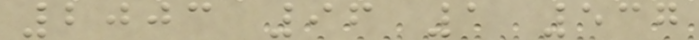2003 96 1 537
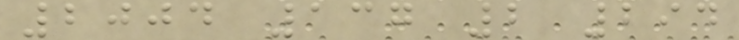2004 137 2 294
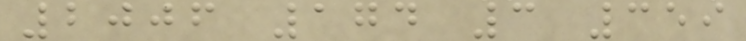2006 174 3 359
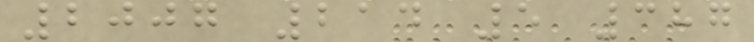2007 214 5 387
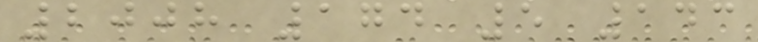2008 174 5 143
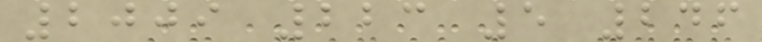2009 223 5 246
